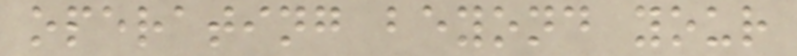operating beyond your
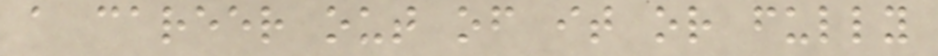a career out of it or fully
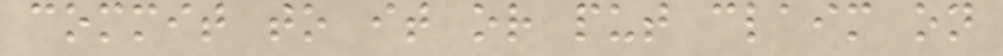commit to it or put claim on
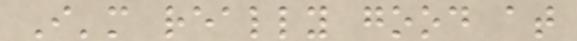I'm really good at
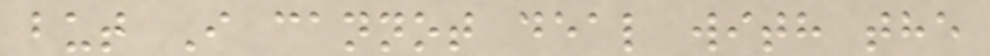but I cannot deal with the
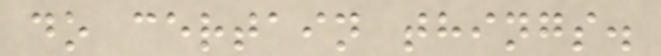do certain things.
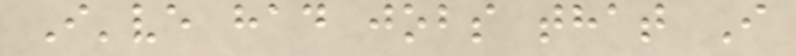I've had jobs that I
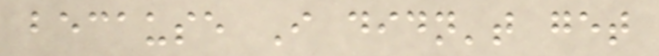because I didn't get
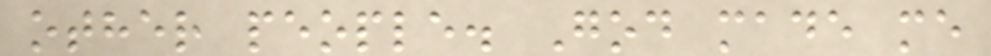other people. God made me
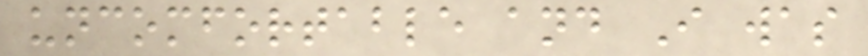uncomfortable and I was
